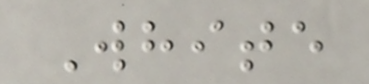White
